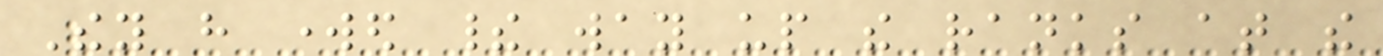They have worked their way up the ranks at the
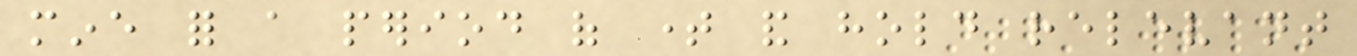mine for a period of time and hold relevant
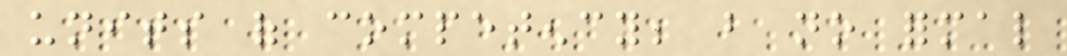units of competency; but no formal
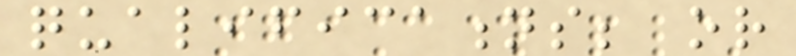qualifications; or
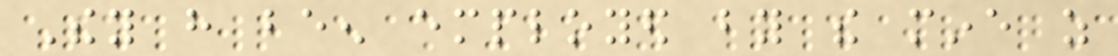They have been employed by the mine as
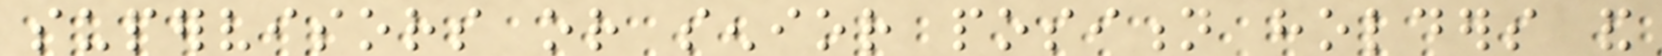supervisors or senior position holders and
